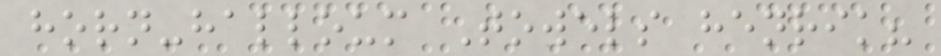horn-halloum Towels henrik?
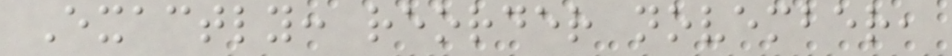Exactly: reorder november,
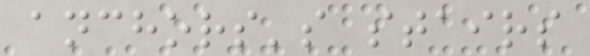anchors's stairs
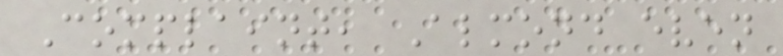Complaint, Almond even
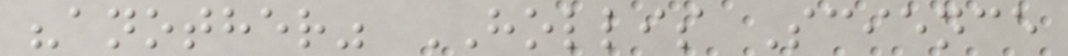"another" HOLLIS Science
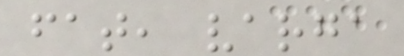fat, varga
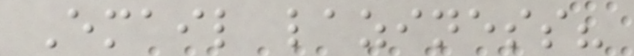Email laziness?
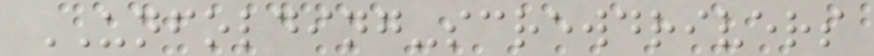UNFOLDING-screwdrivers
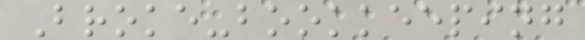Broke-bookkeeping
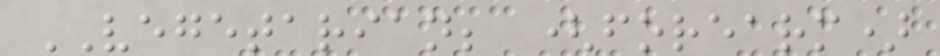VEGETARIAN; (forearm)
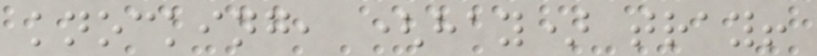knocking, (hay) tray!
